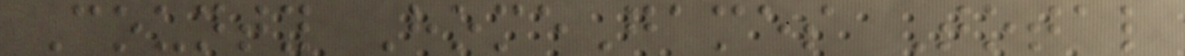County HomeGames Total
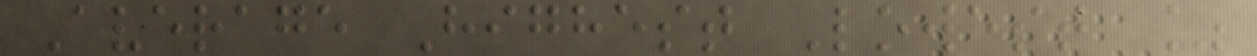Average Highest Lowest %
